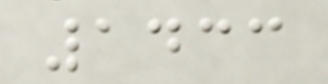1433
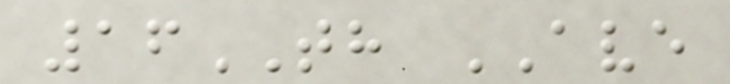16TH AVE
